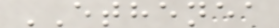ETHENEA
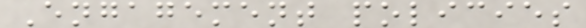Engagement policies
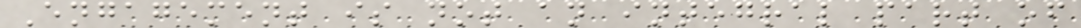Engagement is not an integral part of
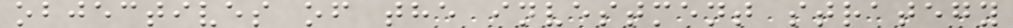objectives of the investment strategy
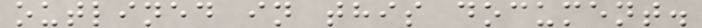outlined in this document.
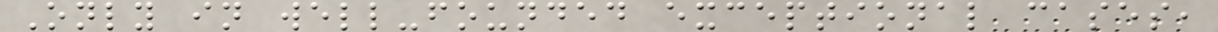Only in well-founded exceptional cases,
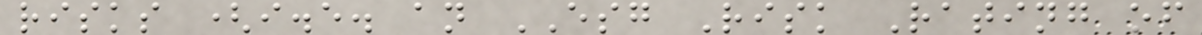risks (i.e. an ESG Risk Rating of
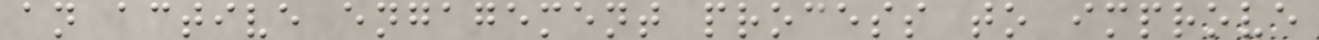an active engagement process to improve
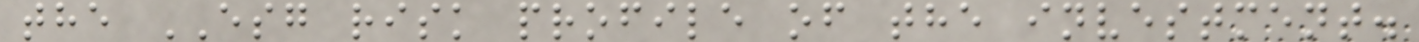the ESG risk profile of the investment.
